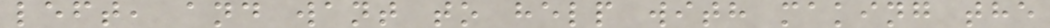left, and want to help with making the
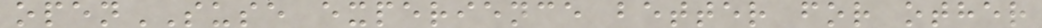openSUSE experience better for other
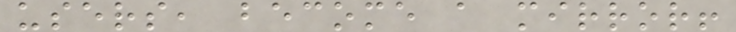users, become a mirror!
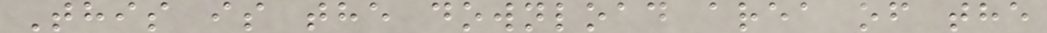This is the download area of the
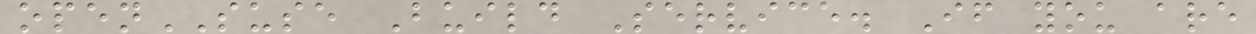openSUSE Build Service. If you are
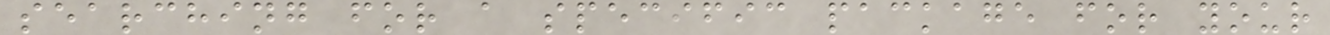searching for a specific package for your
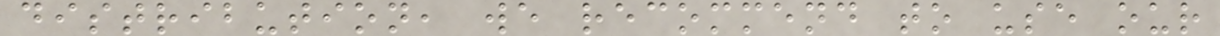distribution, we recommend to use our
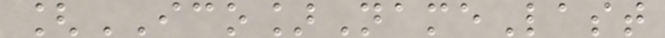[ICO]NameLast
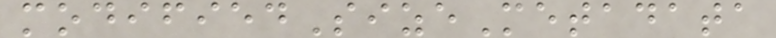modifiedSizeMetadata
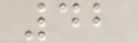42
